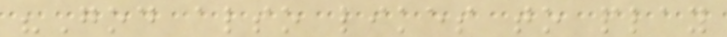"God also likes to play
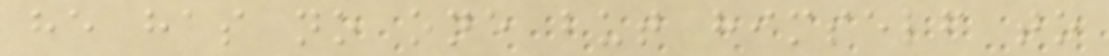he has no one but himself to
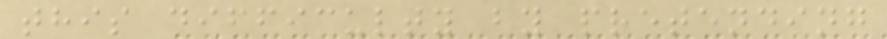this difficulty by pretending
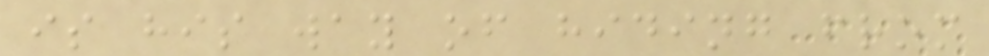is his way of hiding from
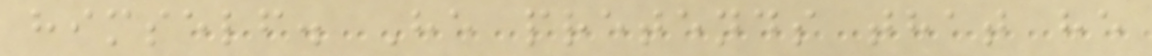himself. He pretends that he
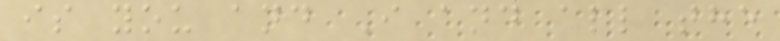is you and I and all the
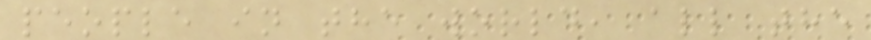people in the world, all the
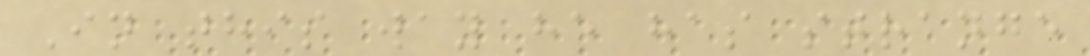In this way he has strange
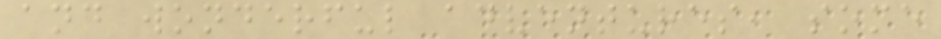and wonderful adventures, some
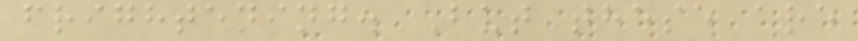frightening. But these are
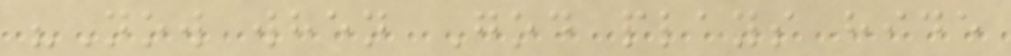"Now when God plays hide
